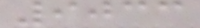9033
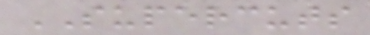SUPERCUTS
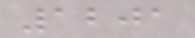1201
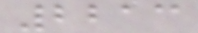2213
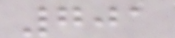701
